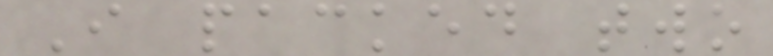I packed two
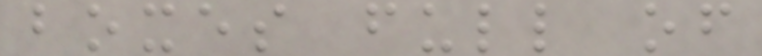boxes full of
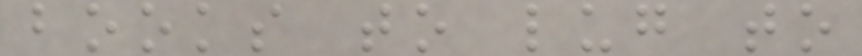books to lug to
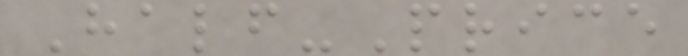Half-Price
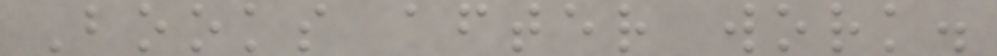Books after work.
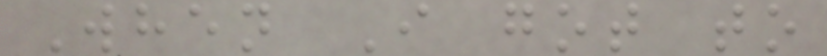When I got to
